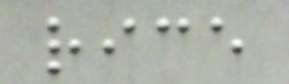rice
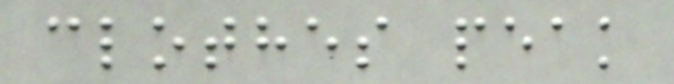clothes peak
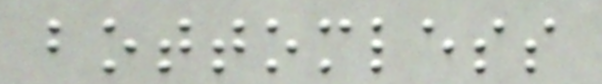bottomless
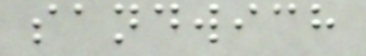sandwich
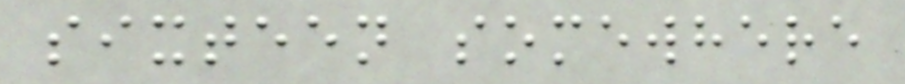sixteen somewhere
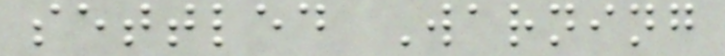settled Warning
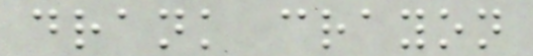drank crayon
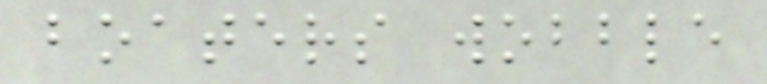boaters wobble
